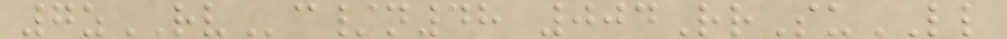7zRVc/n48 004RrSuLL
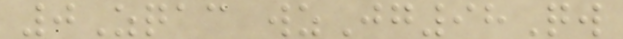0Zqac wzJg98Qw
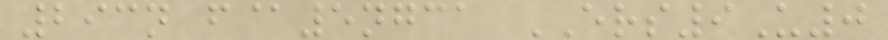293n f@5ngca ERS9U0
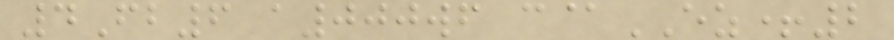4Fb6 a000wf c@EZ+2
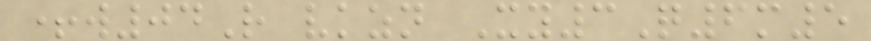+w04R vkzn Xy3Q6m5
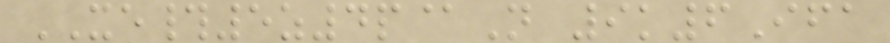XE#5z4p@N 9k6Ifa
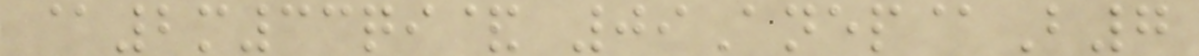@2m33qi& 09Anep@B7
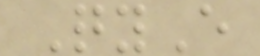QyE
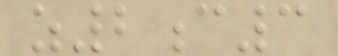z2c3
